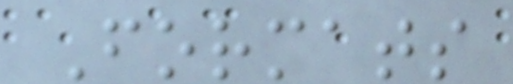Formats
